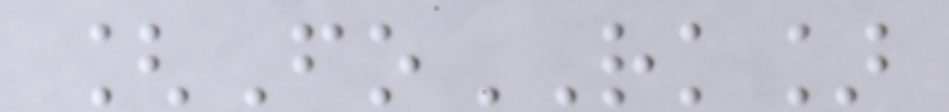[FoRK]
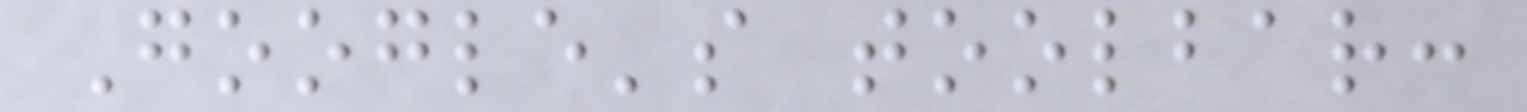Google's toolbar:
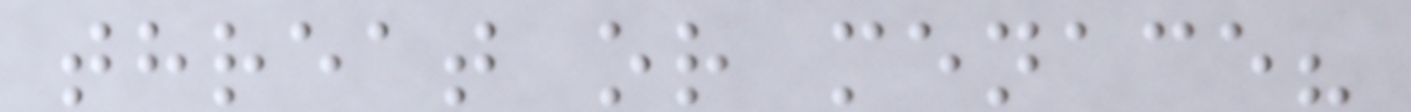threat or menace?
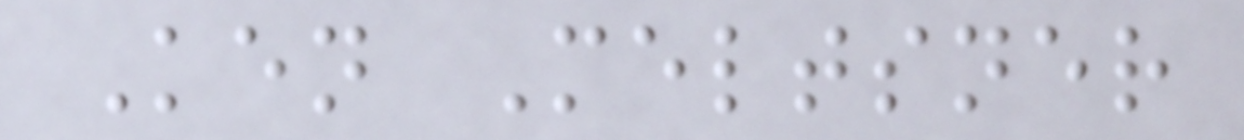Ken Meltsner
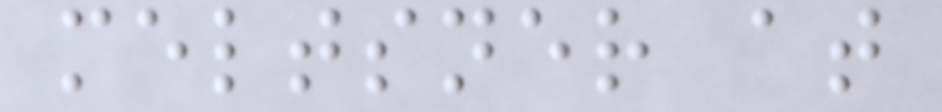meltsner at
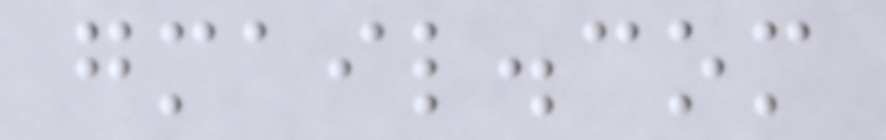gmail.com
